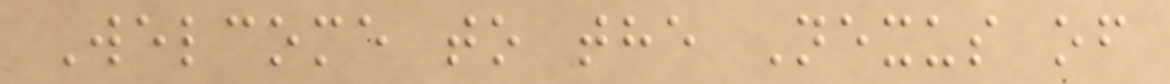Welcome to the Nexus of
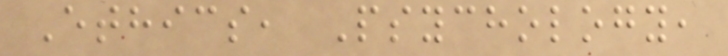Ethics, Psychology,
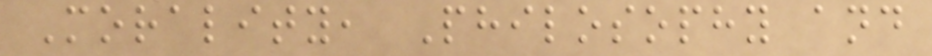Morality, Philosophy and
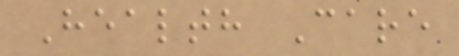Health Care
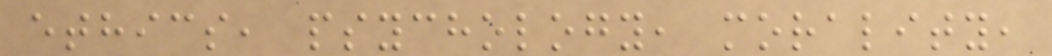ethics, psychology, morality,
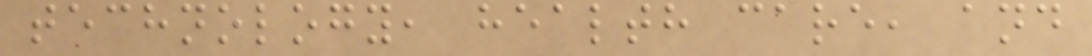technology, health care, and
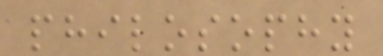philosophy
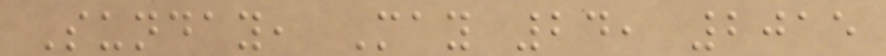Sunday, May 24, 2015
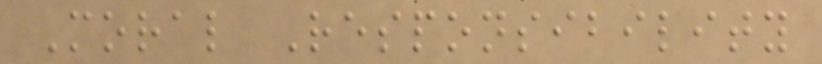Moral Responsibility
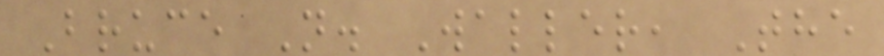Bruce N. Waller, The
